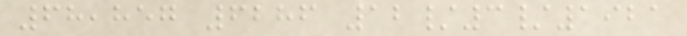68,857 6286 12/3/1921
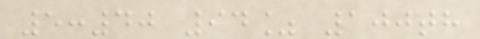5:40 94% 100th
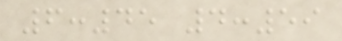6:45 4:59
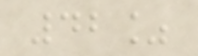42%
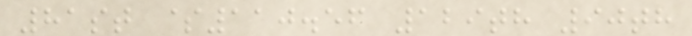81st $110.56 129th 90th
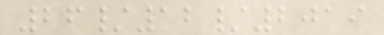26/12/2019
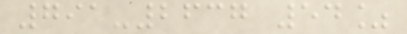791-2637 54%
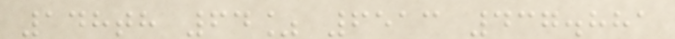148th 64% 6513 437.881
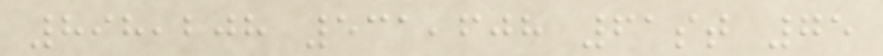898,208 531,608 61st 75
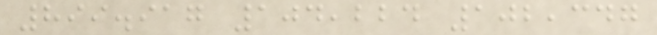899.917 104,224 102,347
